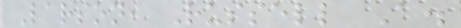Larson, Russell A.
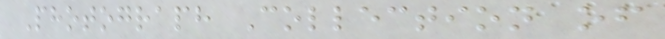Photograph Collection of
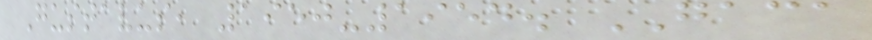Gustavus, 1950-1954. GACA
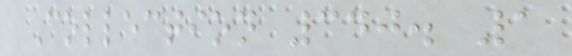Collection 340. 1
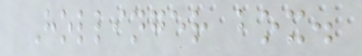Hollinger box.
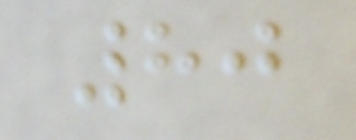80
